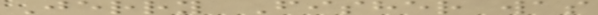Jerry Fisher was
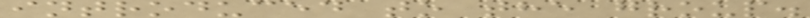introduced to the group.
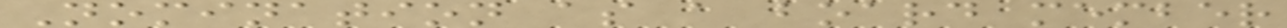Nomination as a board member
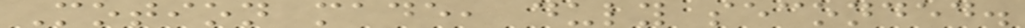Motion made, duly seconded.
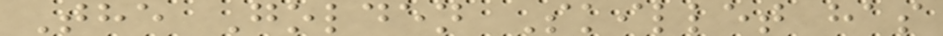The Golden Skillet has
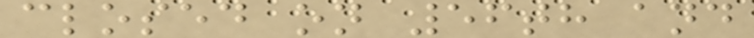closed on 56th and
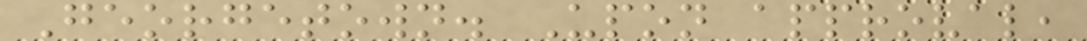Georgetown. Upon approval,
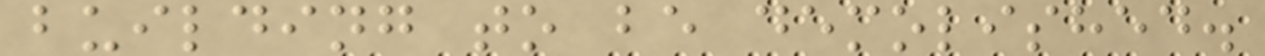building to be demolished.
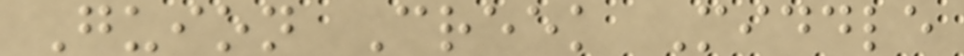Guion Creek Middle
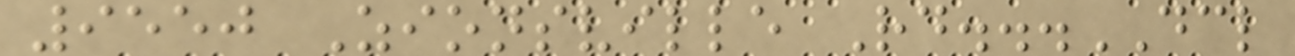9550 Zionsville Rd...DCL
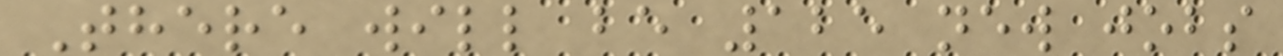There will be 125 new jobs
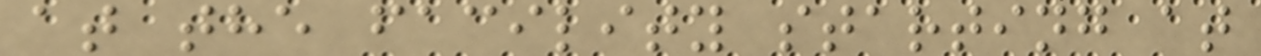at the facility starting at
